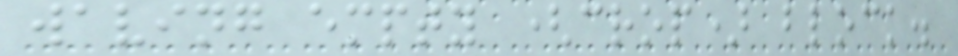waving empty (crop) block.
